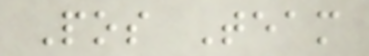Pos Team
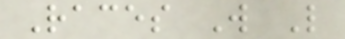Races W L
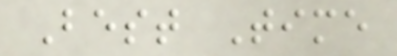Best Time
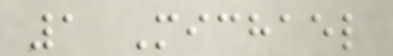1 Michael
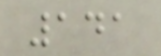141
